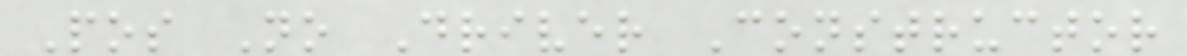Pos No Driver Constructor
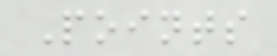Points
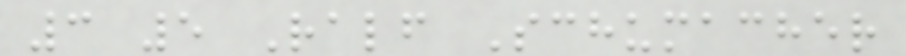3 5 Ralf Schumacher
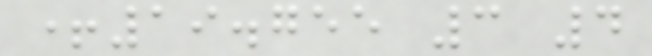+19.755 3 4
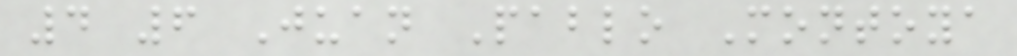4 6 Juan Pablo Montoya
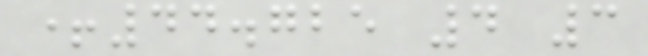+44.725 4 3
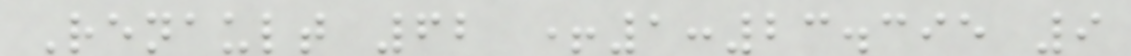Renault 62 +1:23.395 9
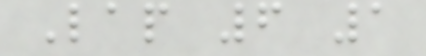Lap 6 1
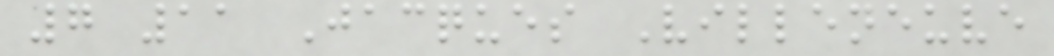7 11 Jacques Villeneuve
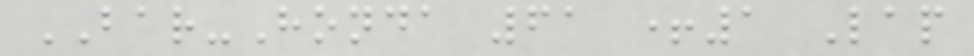BAR-Honda 61 +1 Lap
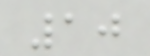10
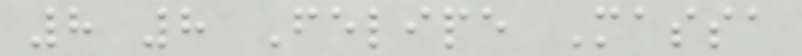8 8 Felipe Massa
